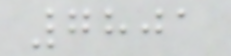7801
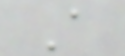A
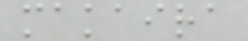makaira
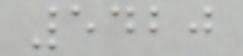5420
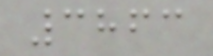3863
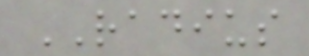RADIUS
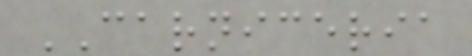CARNICERIA
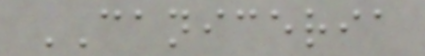CANICERIA
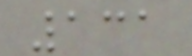131
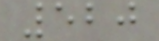520
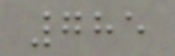785
